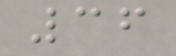36
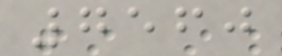7560
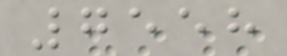7558
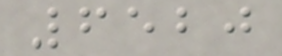6520
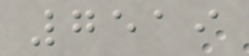7519
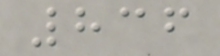836
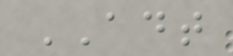ADT
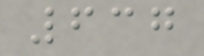637
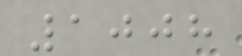1008
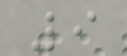9
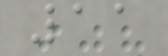11
